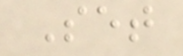Set
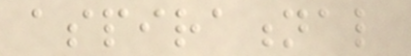aspirational
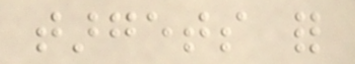targets for
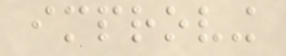improving
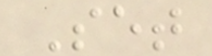Set
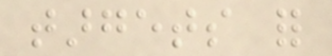targets for
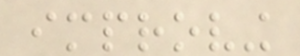improving
